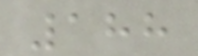188
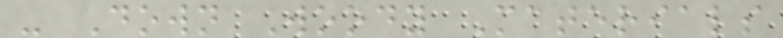- Down Woody Materials
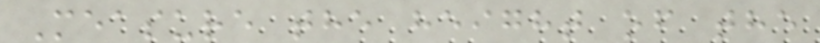Measure the height of the
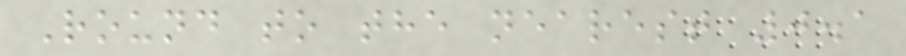Round to the nearest 0.1
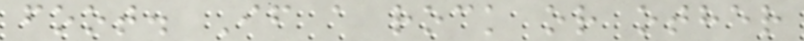foot. If a rock or other
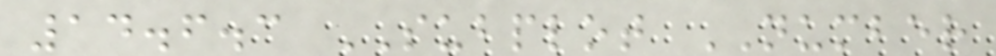14.6.3 SUBPLOT NUMBER
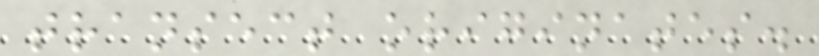transect originates.
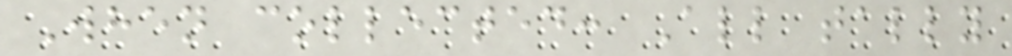When collected: All tally
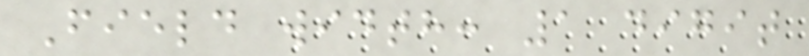Field width: 1 digit
